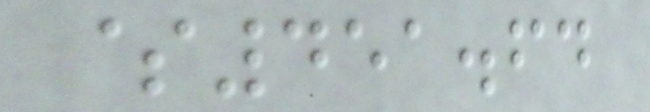$451.64
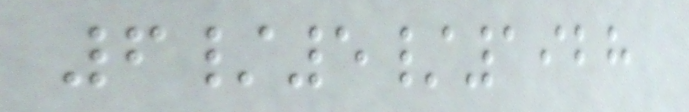6/5/1928
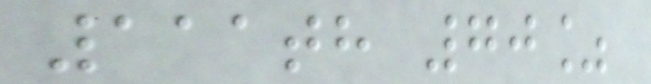111th 70%
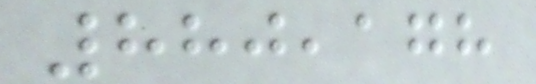880,178
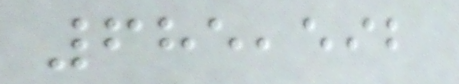685,592
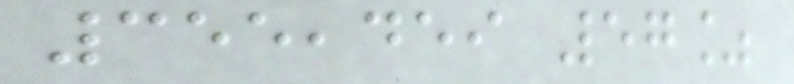355,459 57%
